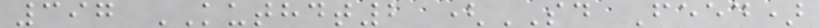397 KUTHDT2 (SD Feed)
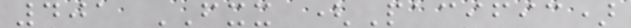401 FXX (Pacific)
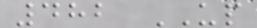482 UP
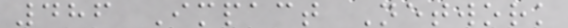486 Impact Network
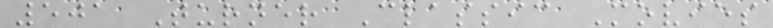501 Turner Classic Movies
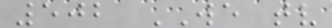502 WE tv
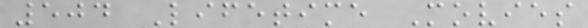504 Lifetime Movies
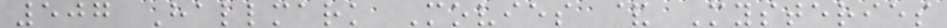507 Hallmark Movies & Mysteries
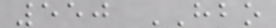550 HBO
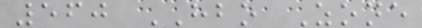560 HBO Zone
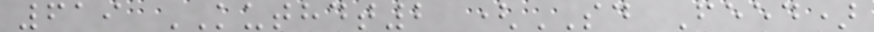619 KUTHDT2 (SD Feed)
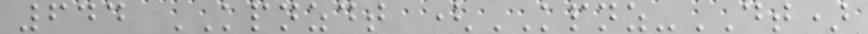644 KPNZDT (KPNZ-DT)
